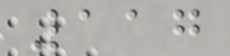117
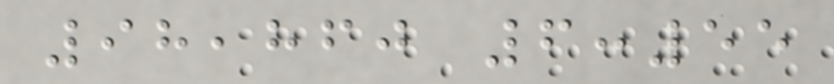98,860 6:55
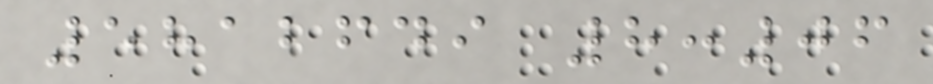5812649 8:06
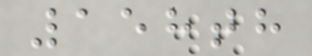158th
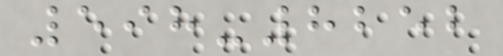598-8252
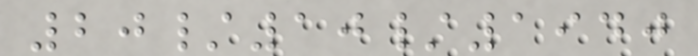20/10/1940
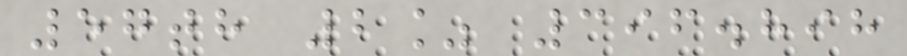57th 2% 396.898
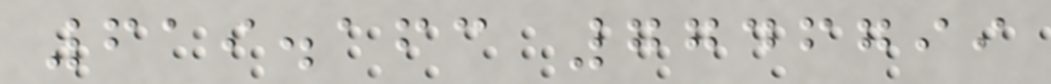619.163 7746799
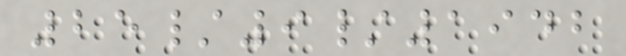25/9/1942
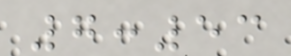7:53
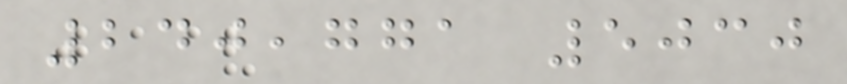240,771 5030
